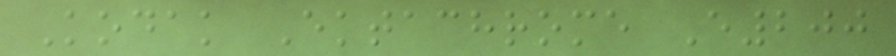Kodak Ektachrome E200
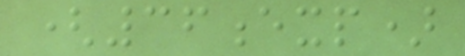(36exp)
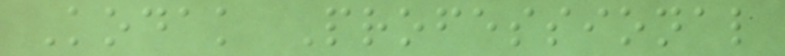Kodak Professional
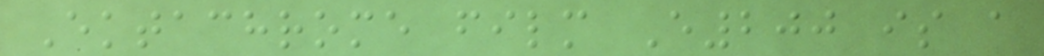Ektachrome film E200 is a
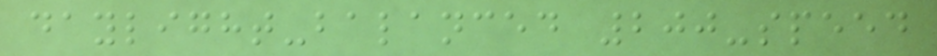daylight-balanced 200-speed
